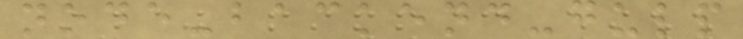node-backend-gulp
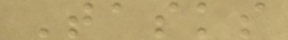Tasks
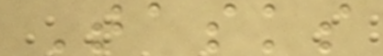Tasks
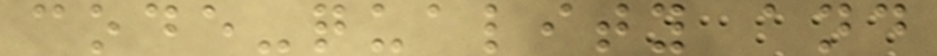code-quality and
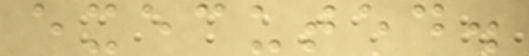executed.
